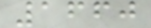1660
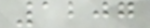1207
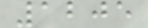1205
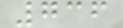736
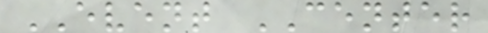EVENT CENTER
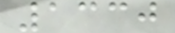1330
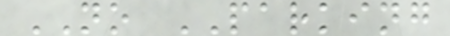NO PARKING
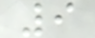9
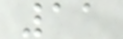11
